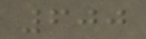600
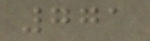771
